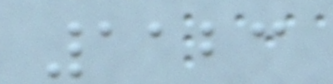1123
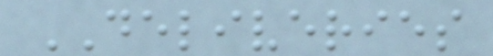DELIVERIES
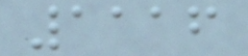1116
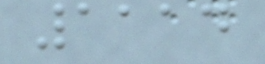1114
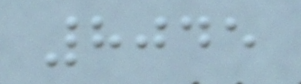8045
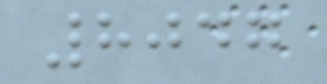8047
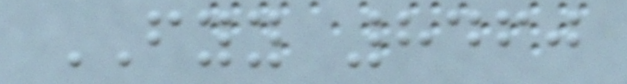FYY 8460
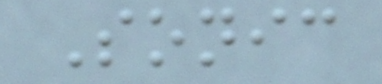Sonic
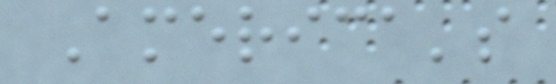America's
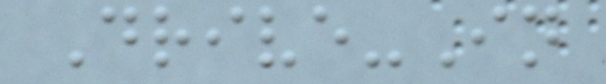Drive-In
